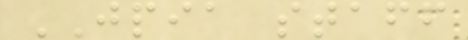JPIA staff
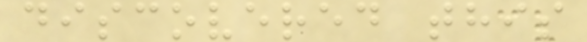discovered this
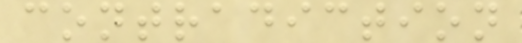contradiction
